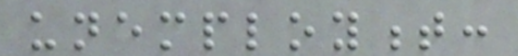unemployment:
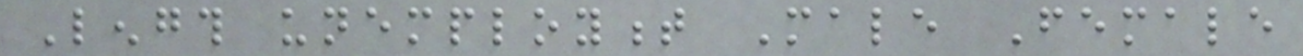Length unemployment Male Female
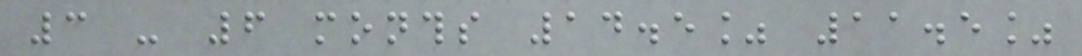3 - 6 months 14.5% 11.5%
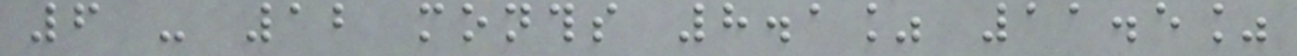6 - 12 months 8.1% 11.5%
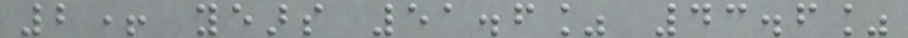2+ years 51.6% 43.6%
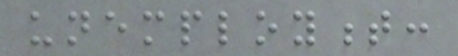unemployment:
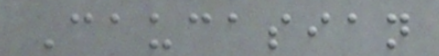Caucasian
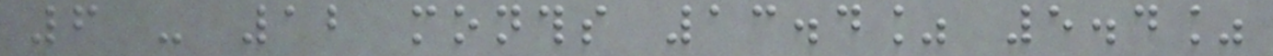6 - 12 months 13.4% 5.4%
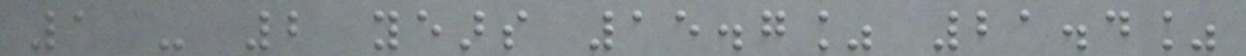1 - 2 years 15.7% 21.4%
